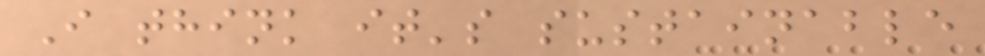I think it's sustainable
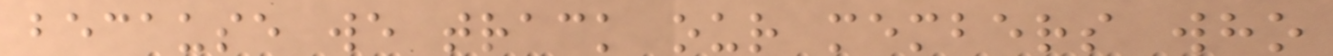because we track our members who
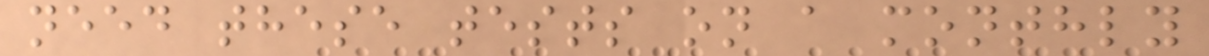need these tests on a monthly
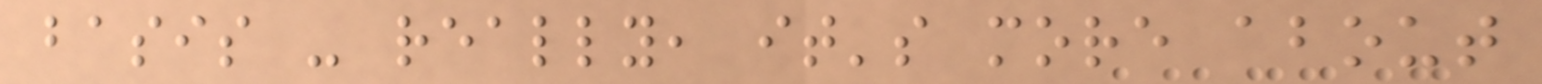basis - really, it's more about
